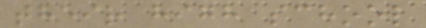their high school
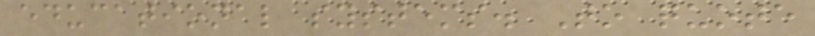educational systems. To quote
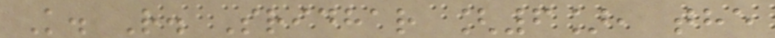K. R. Sridhar [6], the
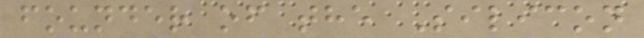founder of the Silicon
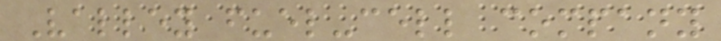Valley fuel-cell company
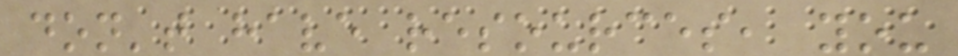don't have resources, you
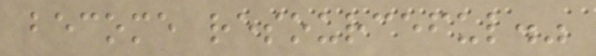become resourceful."
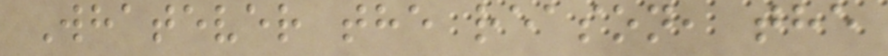Whatever the reason, the
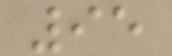95
